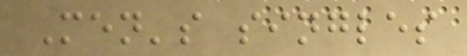Men's singles
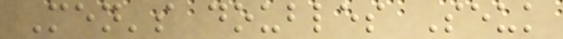Men's doubles Seuk
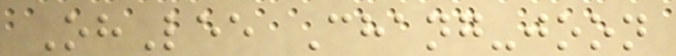OhLee Chang-joon
